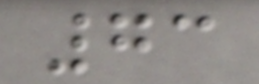73
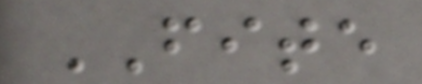FITE
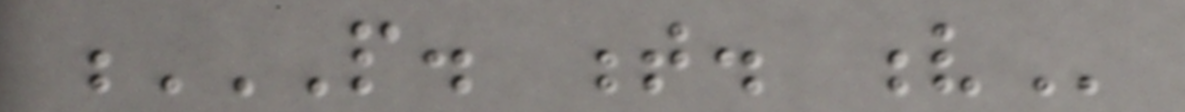P. T. V
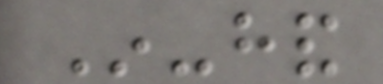In-hand
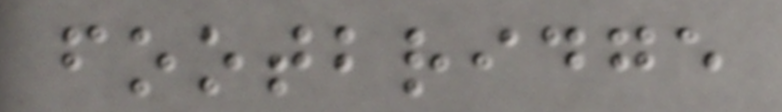footbridge
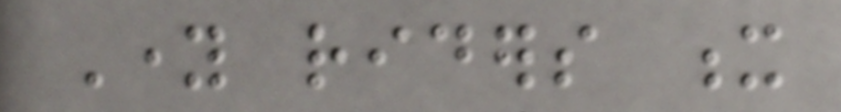Young riders x
